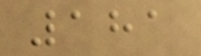181
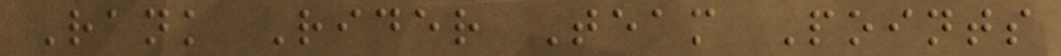Rank Rider Team Points
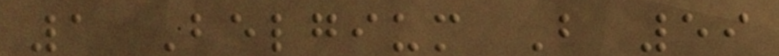1 Belgium B 59
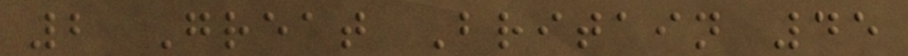2 Great Britain 45
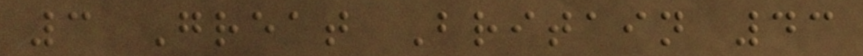3 Great Britain 43
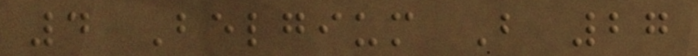4 Belgium B 27
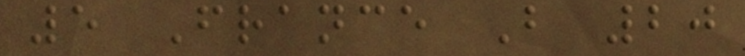5 France B 20
